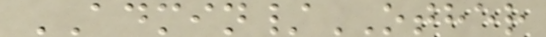ADMIN/OTHER
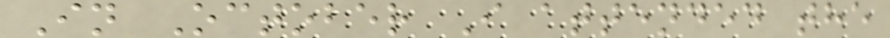In October I attended the
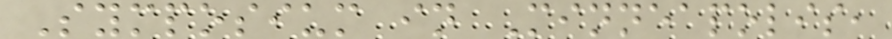Symposium in Minneapolis,
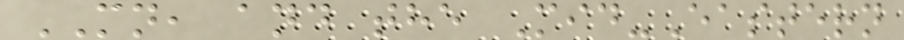MN, and the Mid-Eastern
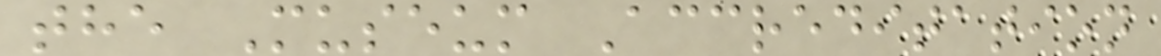the Museum Accreditation
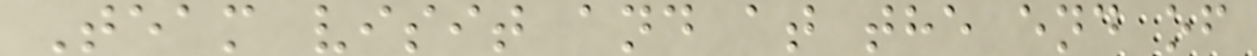Team visit and at the end of
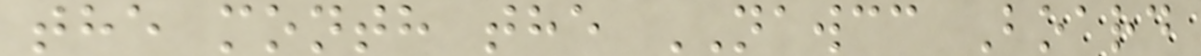the month the NAWCC Board
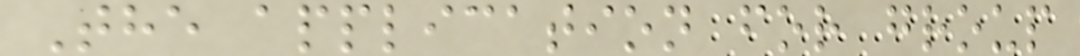The application for group
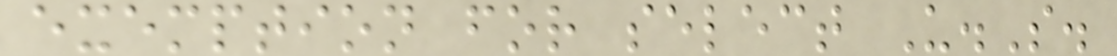exemption for select U.S.
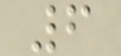6
